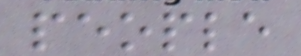people
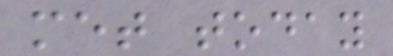met today
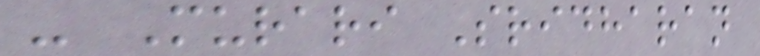- Murari Sridharan
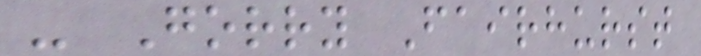- Gorry Fairhurst
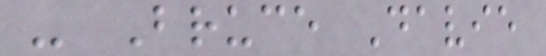- Bruce Davie
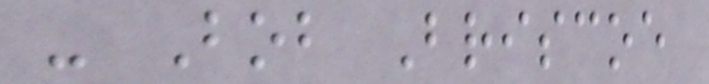- Bob Briscoe
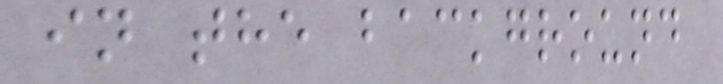in the background
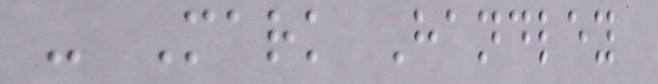- Mark Handley
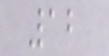12
